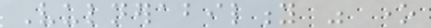Vulnerability was one
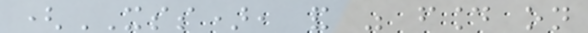(XSS), and was found on
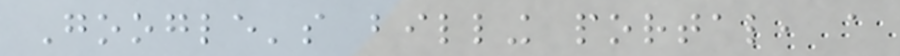Google's billing portal, a
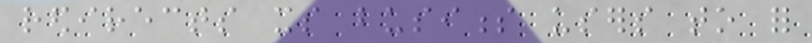redirects its business users to for
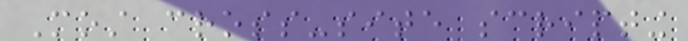Most cross-site scripting
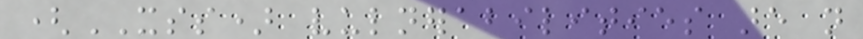(XSS) vulnerabilities are not
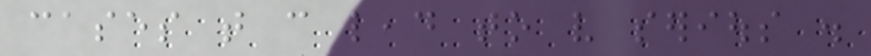cases that can lead to very serious .
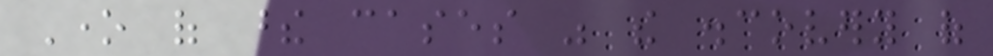One of these cases was the discovery of
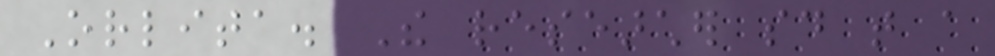Orlita. The researcher said that a
